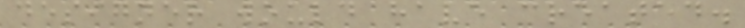designer would have created.
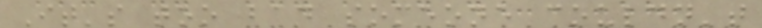It's too bad someone couldn't
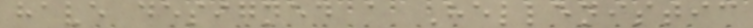have designed a Hellenistic
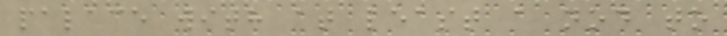palace with at least a nod to
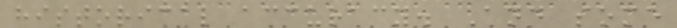historical accuracy. And some
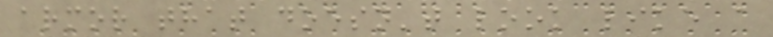armor that doesn't look like a
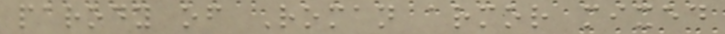parody of Roman armor mixed
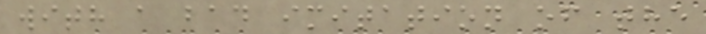with a bad imitation of the
